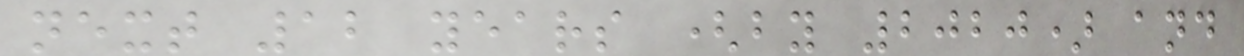next 12 years (by 2020) and
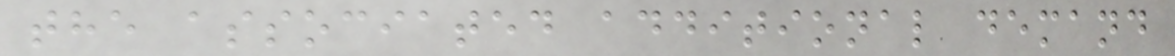the associated additional demand
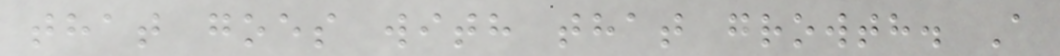that goes with that growth. A
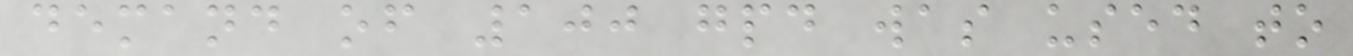demand of 100 gpd was used to
